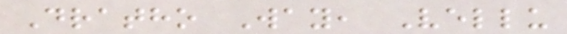Dratho Way, Vellu
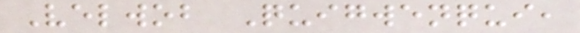Velwob Quigwenqui,
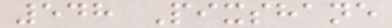548 Pixshane
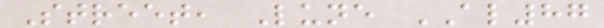Street, Lune AL87
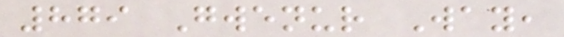879 Gwenur Way,
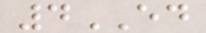4ED
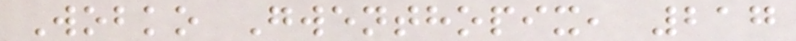Wobko Gwenthopix, 217
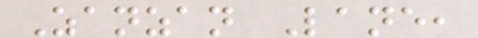Zanzan Lane,
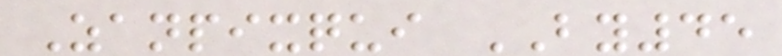Zanpixqui BY45
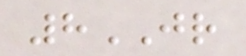8JR
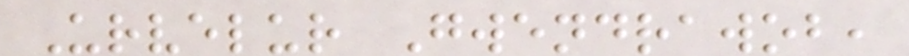Urvelur Gwendrawob,
